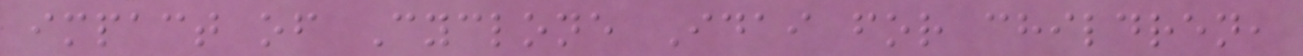impact of Cyclone Idai for children,
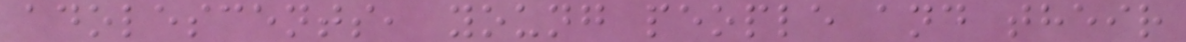adolescents, young people and their
